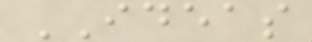IDEAS
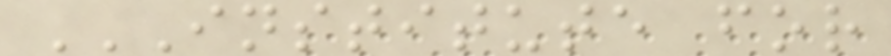INSTITUTE FOR
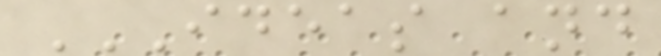IDEAS AND
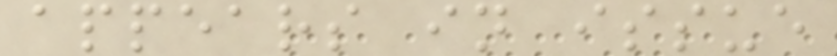appears in issue
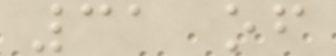31 of
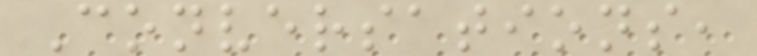Conversations,
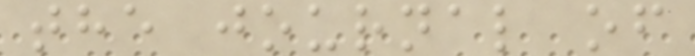the journal of
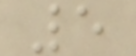5
